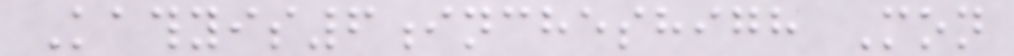Kathyis6incheshigh Mon
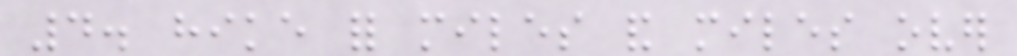4. hike for miles and miles over
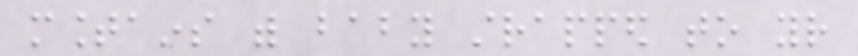mountains with baby strapped to your
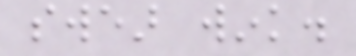swear wink.
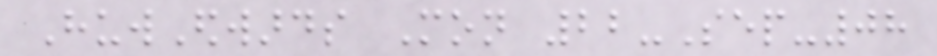HuwEdwards Mon 22-Sep-08
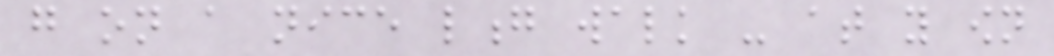go on a nice long walk - at you own
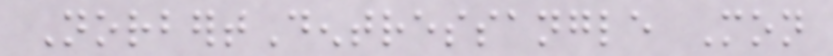NorbertDentressangle Mon
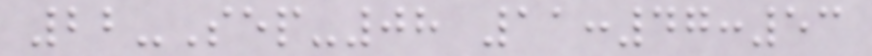22-Sep-08 11:47:53
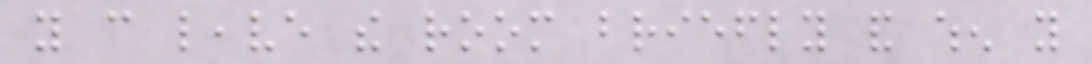you can leave the room briefly and when you
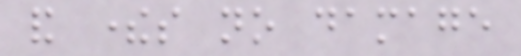and theres no damage
